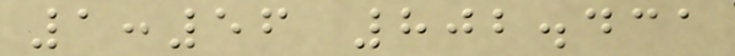1:56 802.431
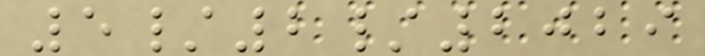5/2/2029
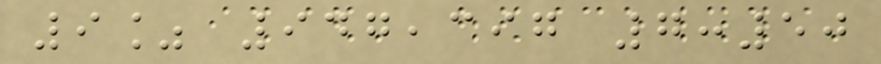9% 947,397 7:50
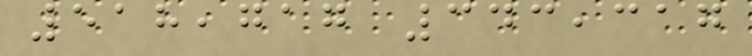518,717 343,317
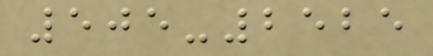505-2525
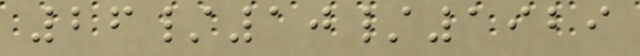26/10/1929
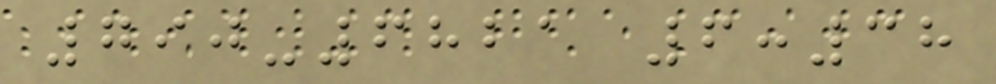790-6821 6:38
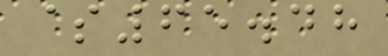$65.48
